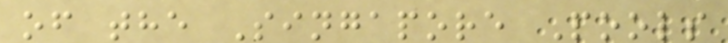of the Singapore Pools
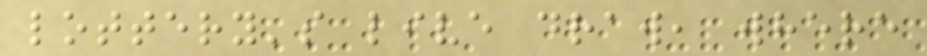lottery's live draw, where
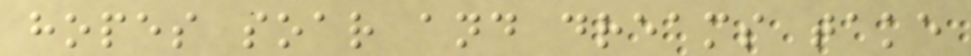hopes soar and dreams take
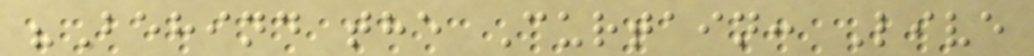"Behind the Curtain: Live
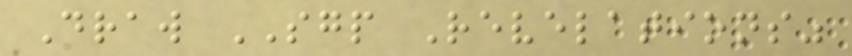Draw SGP Revelations"
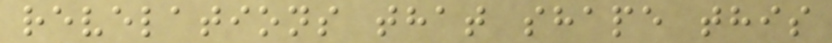revelations that shape this
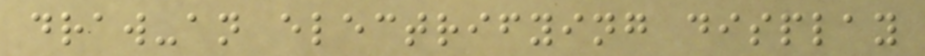draw-an electrifying display
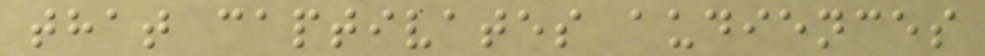that captivates audiences
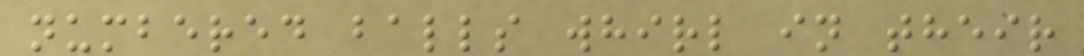numbered balls whirl in their
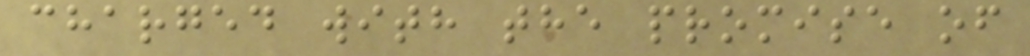charged with the promise of
